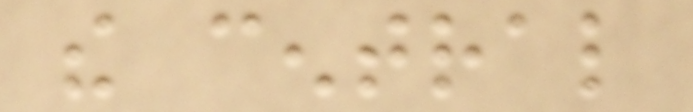the central
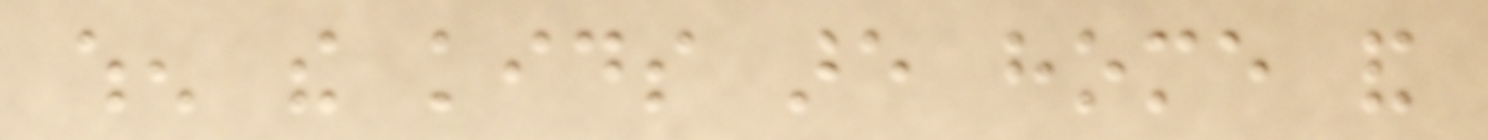when the kids are home and
